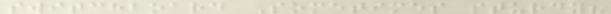switchboard Sometimes sturdy?
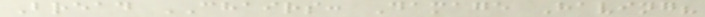Bread CHAIRS: Damage Having?
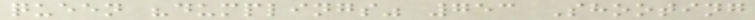queen "dumplings" 753 Shooting
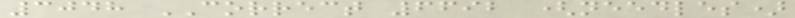3048 CORRECT 6692 (needles)
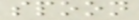spoon
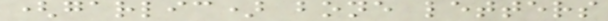(garlic) bone letters
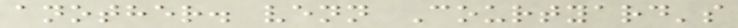another. venn Courtyard's
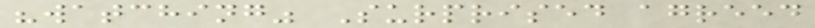"watching" Surprised agreed
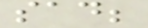sad;
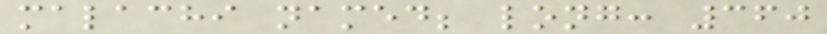malachi named; long: 360
